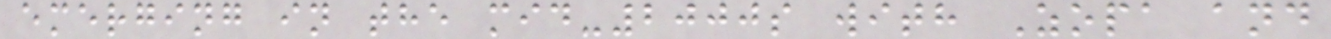emerging in the mid-2000s with Zopa and
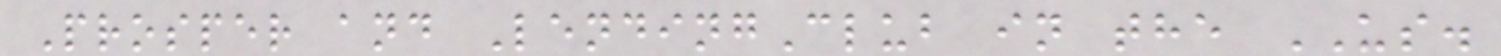Prosper and LendingClub in the US.
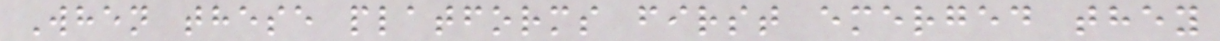When these platforms first emerged they
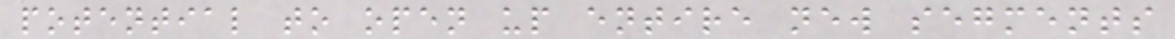potential to open up entire new segments
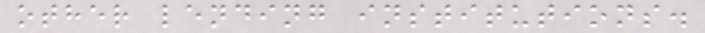other lending institutions.
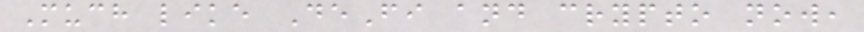Much like DeFi and crypto now,
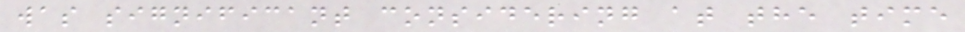was significant considering at the time
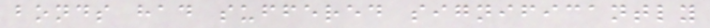bonds had suffered significantly
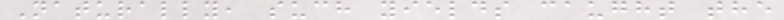Naturally, such yields caught the
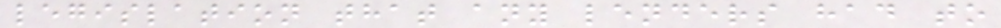legislation that any lenders had to
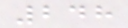248
